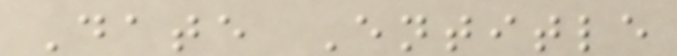Date Entitle
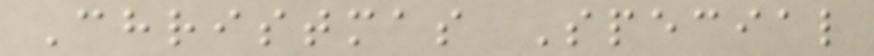Christmas Special
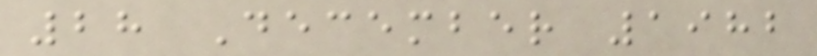28 December 1982
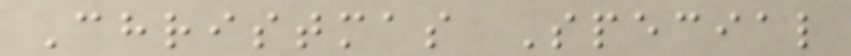Christmas Special
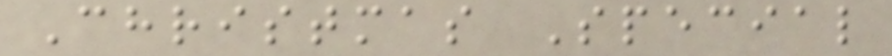Christmas Special
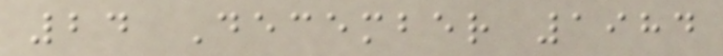24 December 1984
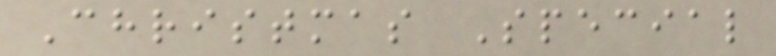Christmas Special
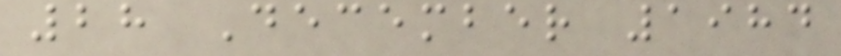28 December 1984
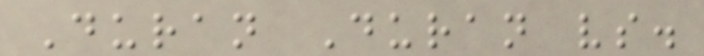Duran Duran vs.
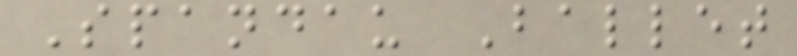Spandau Ballet
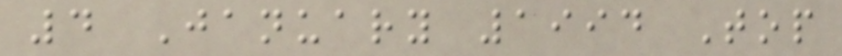4 January 1994 Top
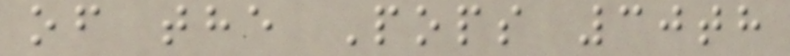of the Pops 30th
